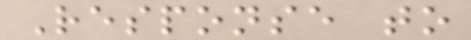Response to
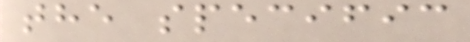the specific
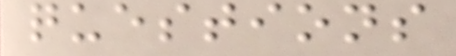questions
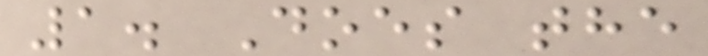1. Does the
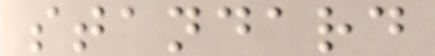standard
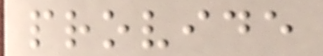provide
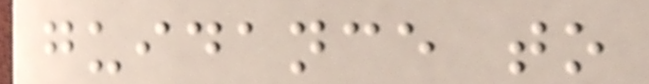guidance to
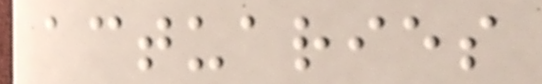actuaries
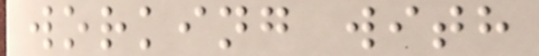working with
